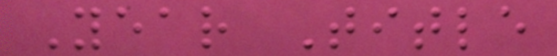Year Title
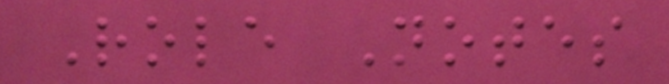Role Notes
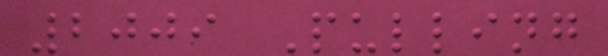2009 Pulling
